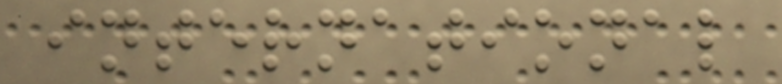international
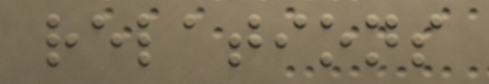relations
